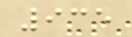935
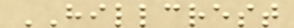HILLCREST
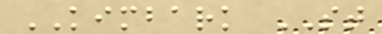KIMBARK ST
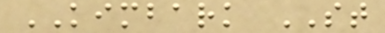KIMBARK ST
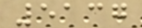5137
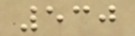530
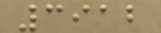3912
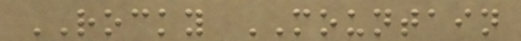ROCKY MOUNTAIN
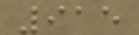915
